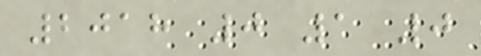2018 0 1 0
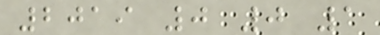2019 0 0 1
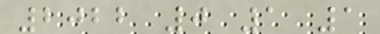2022 0 1 1
